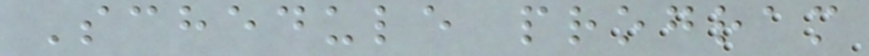Schedule program
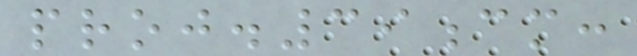proj.39cm:
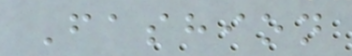Fashion
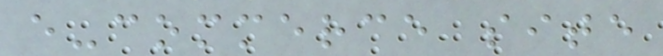e-commerce site
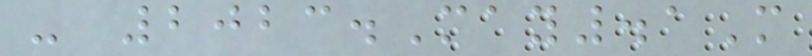- 2023.May.1M
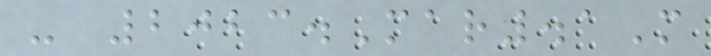- 2023.Mar.1M
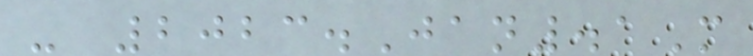- 2023.Jan.1M
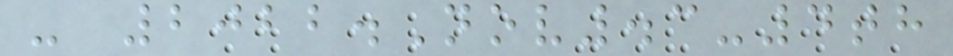- 2022.Nov.3-4th
